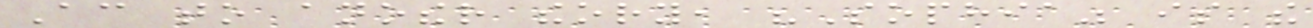According to another theory, "Sophia" is the
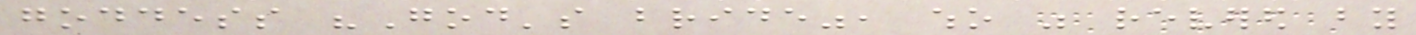goddess "God's bride", who was revered by
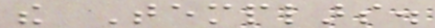the Templars.
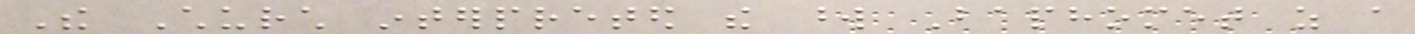The Church interpreted the word Baphomet as a
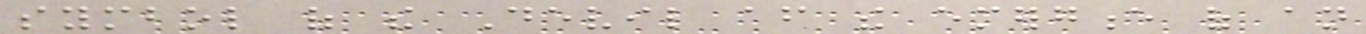symbol of the Devil after the emergence of an
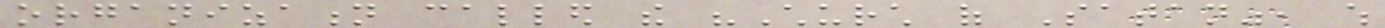organization called the "Church of Satan", which
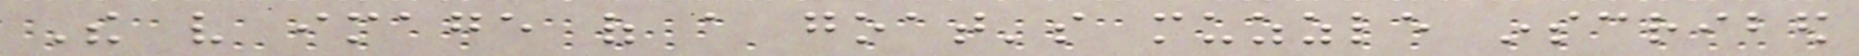The very image of a goat's muzzle inscribed
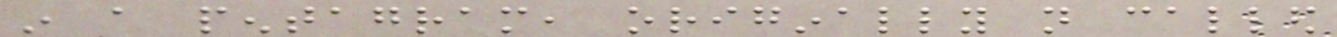in a pentagram, originally not called
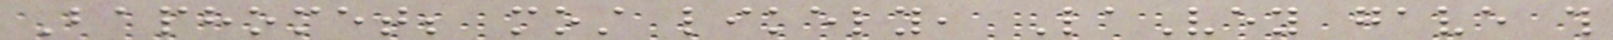Baphomet; most likely, LaVey gave this
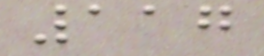117
